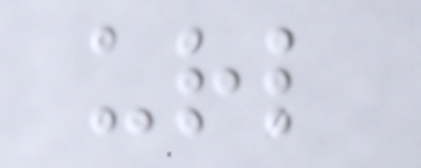url
